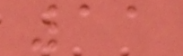11
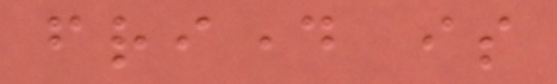friday is
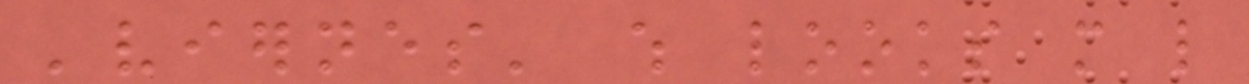'viernes' which looks more like
